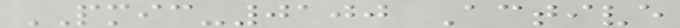PMIC-0100 Active
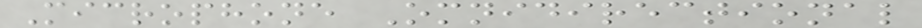Microphone Omnidirectional
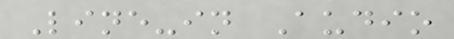Line-in Audio
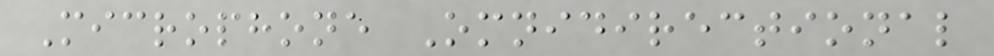Microphone Omnidirectional
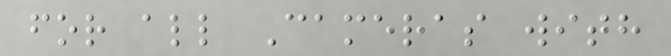for all Cameras with
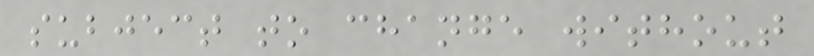subject to change without
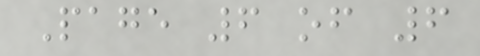Page 6 of 6
